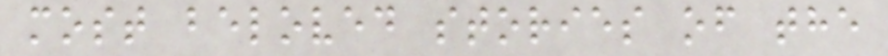most beloved stories of the
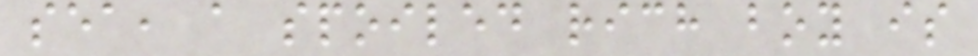sea, a spoiled rich boy is
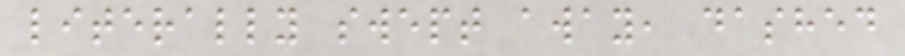literally swept away, dashed
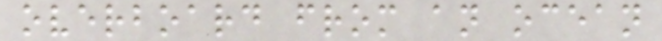overboard from an ocean
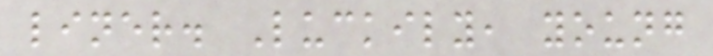liner. Luckily, young
